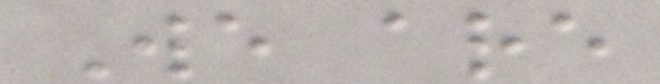We are
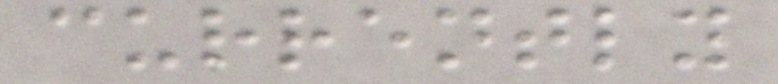currently
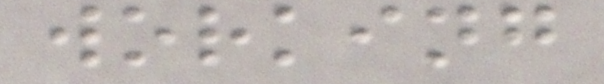working
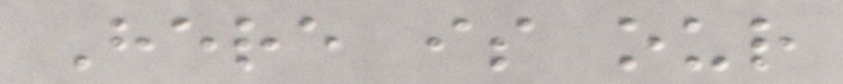Here is our
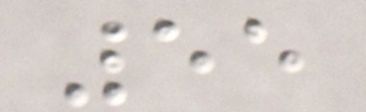55
